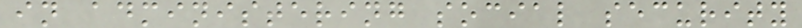in administering social security
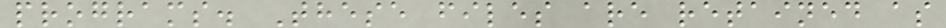programs. These files are retained as
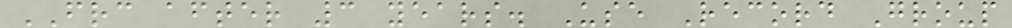FRC after 3 years. Use Record Group
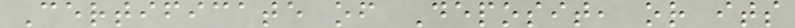Certificate of Deposit, or its
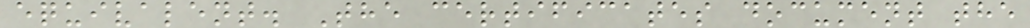equivalent. The certificates document the
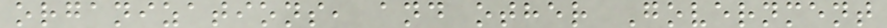organizations, and other Government
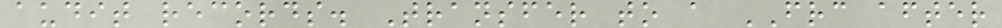audit records. Transfer to a FRC after
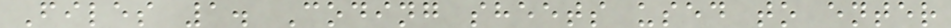Files 1. Coding sheets used to enter
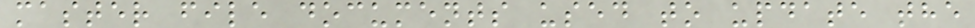master file documents used to update the
